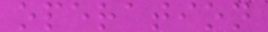operation
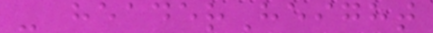- headerHeight
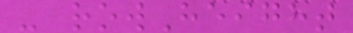- rowHeight
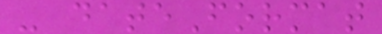- dateFormat
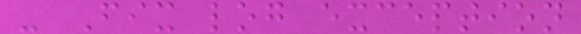- Fix log exception
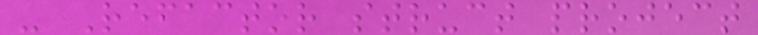- Refactor struct project
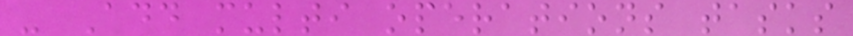- Add multi operations tasks
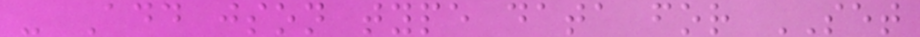- Add json type data for SET
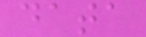data
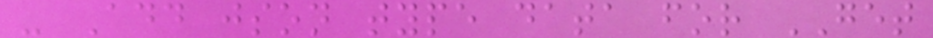- Add json type data for GET
